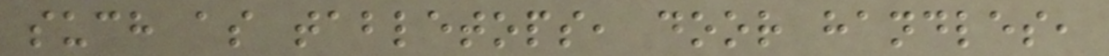such as tabletops, door handles,
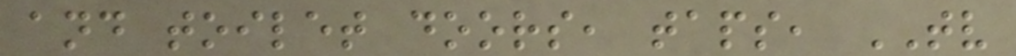and toilet doors, taps, TV
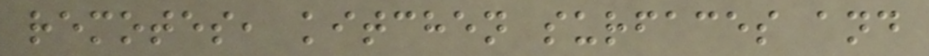remotes, kitchen surfaces and
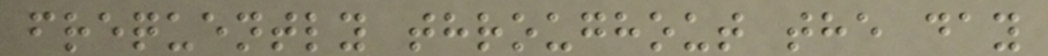frequently throughout the day
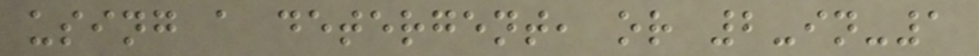using a detergent, or 2-in-1
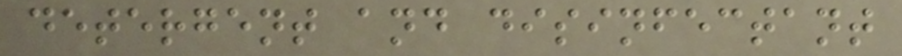detergent and disinfectant
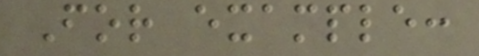For example:
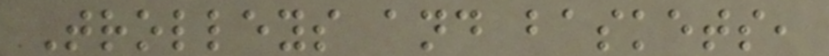Trolleys and baskets,
